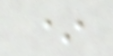*
